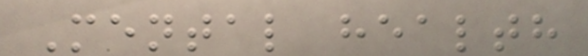Mental health
